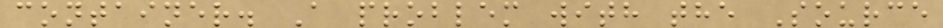container. A problem with the Source
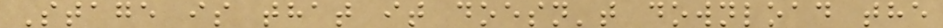Stage is that it doesn't download the
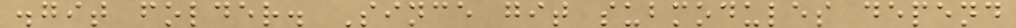.git folder. Since git submodules depend
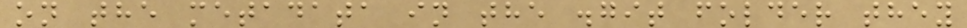on the metadata in the .git folder they
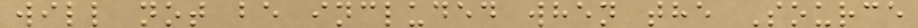will not be included when the Source
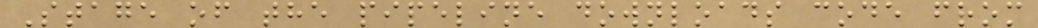Stage of the pipeline downloads code from
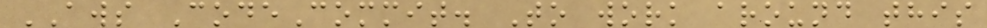AWS CodeCommit. To work around this
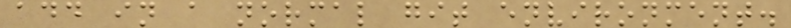add in a normal git environment.
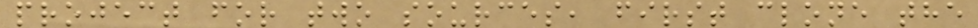project for two sources, first clone the
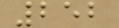252
